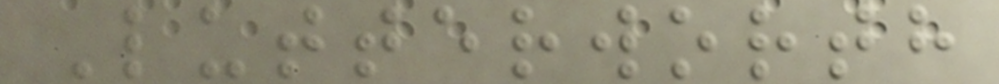Lutterworth
